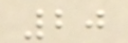20
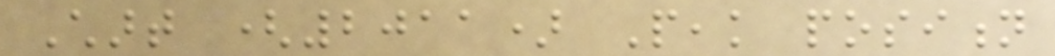Chart (2011) Peak position
